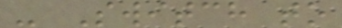- Switch to
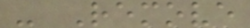- Remove
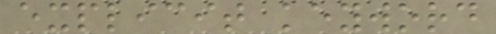explicit keyword
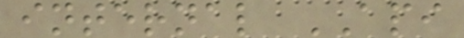internal API
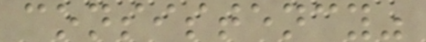consistency"
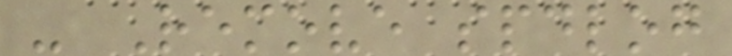- Remove spdlog
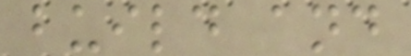build and
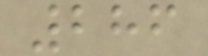286
